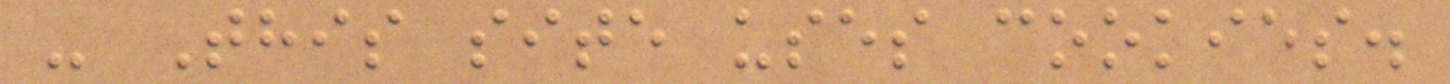- This site uses cookies.
